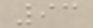93
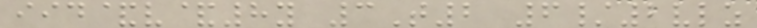iid&v&8y 3T2 6/2vlz
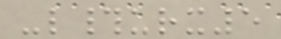-l#urx5
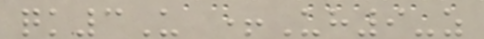qk3U +Uh9-z
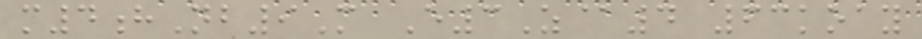m4hNb9M E3Z@4 63koay
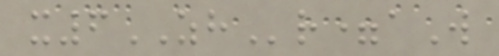x6ZHr=aW
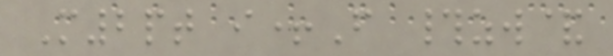M2pt i+F #zw&
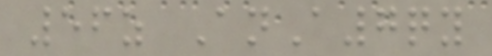56z AnA7qy
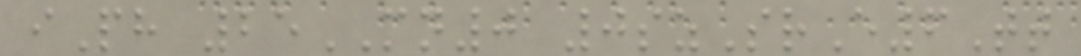iPh 25MN0 0szSrE6Tt
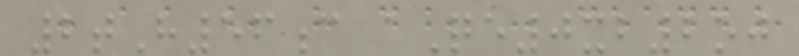2tH56c aQe0xb2oj
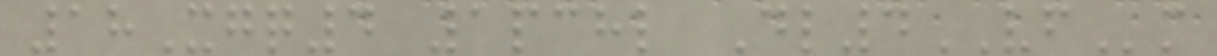18Xgq4 1pchl Dl4VFm
